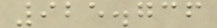925.736
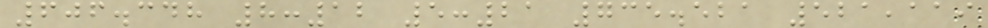606.348 8:12 5:21 735.521 521,119
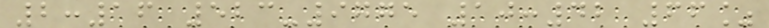2:16 523-9775 10:42 66%
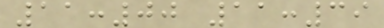11:00 11:39
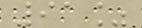91%
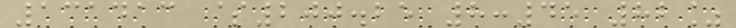131413 $200.25 8:45 82%
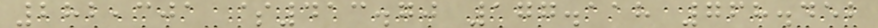282,301 $413.70 177.118 768.452
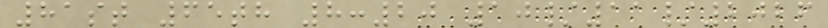81st 65th 8:20 10/11/2026
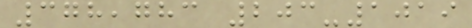378,783 203-1019
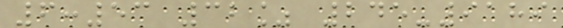6:53 32% 245-9189
